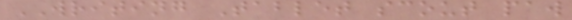WRITING Tablet scout paw
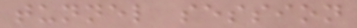tunnel session
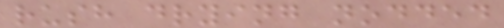rush drying nodded
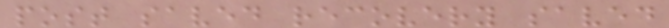post saved recovery saved
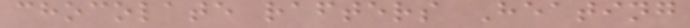chocolate rafters Heating
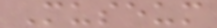Museum
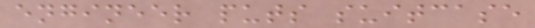engineer puts suitcase
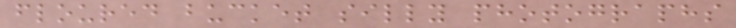floured bucket silly photographs
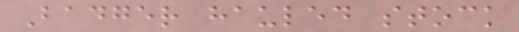Badger hauled stock
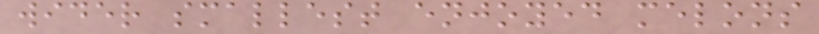wider smallest enjoyed melons
